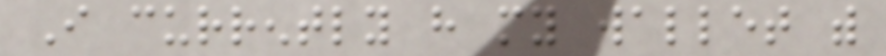I currently have my wallet with
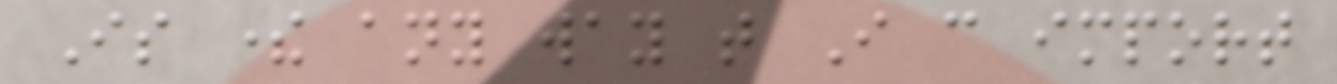Is there any way that I can import
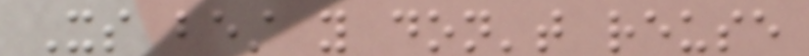Its best you don't reuse
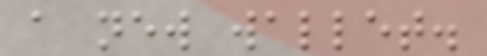a new wallet.
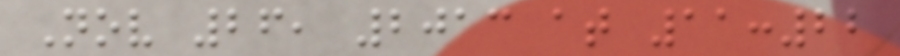Nov 26, 2013 at 11:22
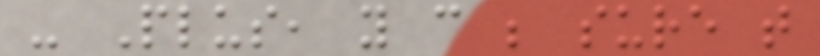- Plus, you can be sure that
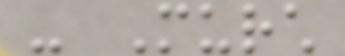- Murch
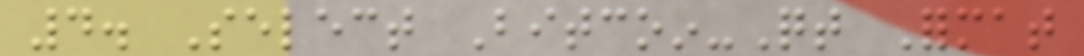4. Select Bitcoin-Qt Format
